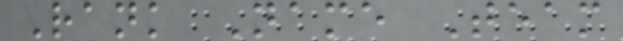Rank Name Team
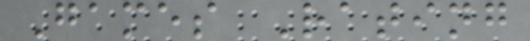Games Rating
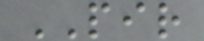PIR
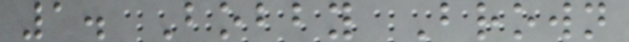1. Bobby Brown
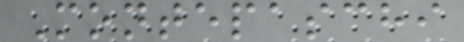Montepaschi
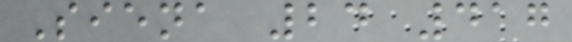Siena 24 417
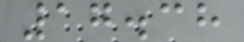17.38
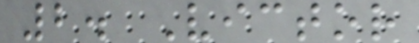2. Victor
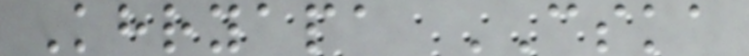Khryapa CSKA
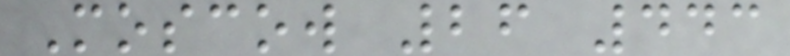Moscow 26 443
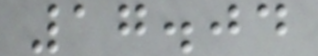17.04
